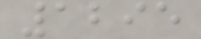1295
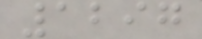1297
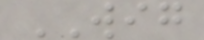WIG
